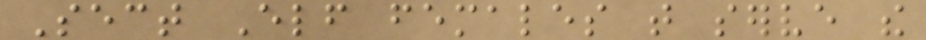Sect Elf females that serve the
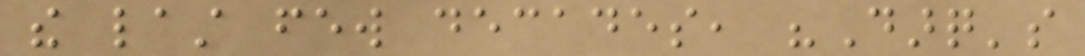the last few decades, "Darq's
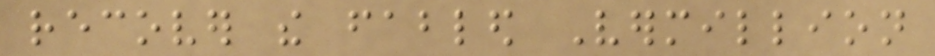recover the fabled Vermillion
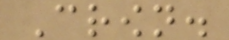Crown.
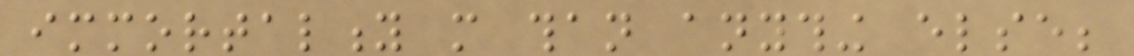immortality more than anything else;
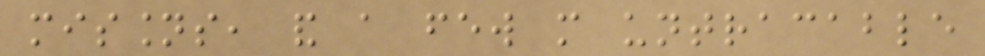missions, and a few more untracable
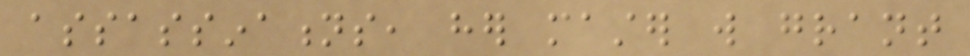assassinations, her master will grant
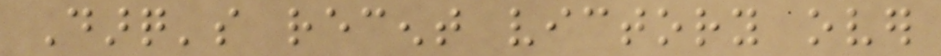Darq's recent victory over
